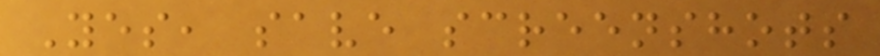Yes, save screenshots
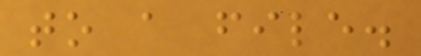to a file.
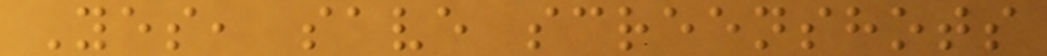Yes, save screenshots
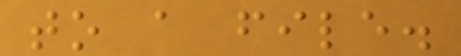to a file.
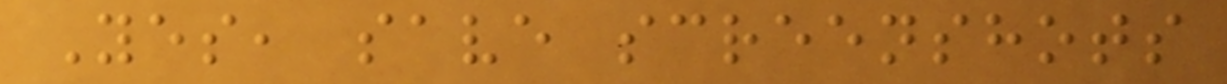Yes, save screenshots
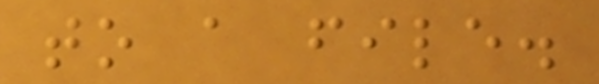to a file.
